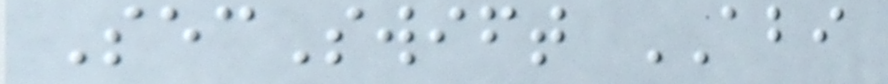SecSwift ABI
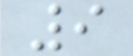9
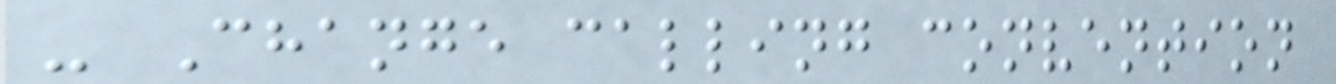- Change calling convention
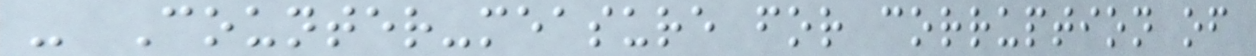- Counter-measure for corruption of
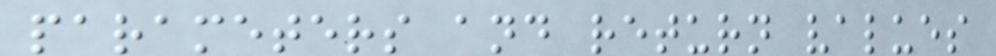parameters and return values
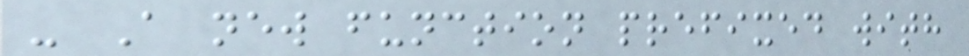- A new function prefixed with
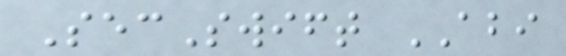SecSwift ABI
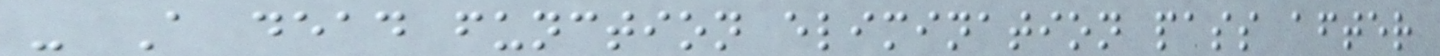- A dead function elimination pass after
